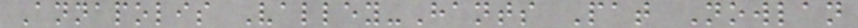Annapolis Valley-Hants Pat Nowlan
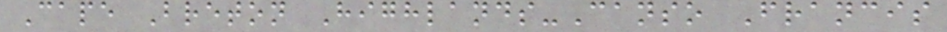Cape Breton Highlands-Canso Francis
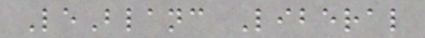LeBlanc Liberal
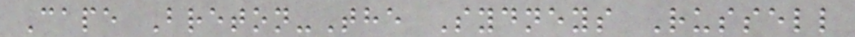Cape Breton-The Sydneys Russell
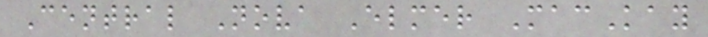Central Nova Elmer MacKay
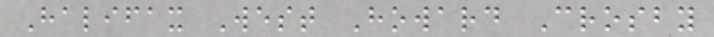Halifax West Howard Crosby
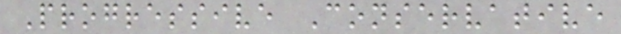Progressive Conservative
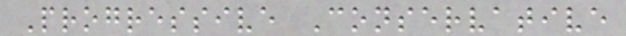Progressive Conservative
